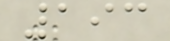193
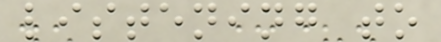listening to
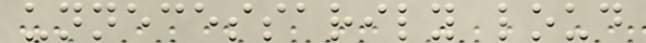unnecessarily loud
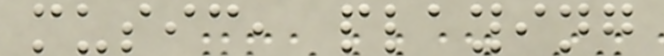music, playing
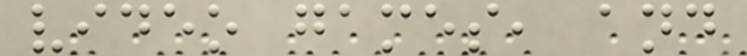video games, and
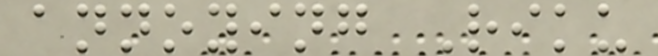annoying Riku
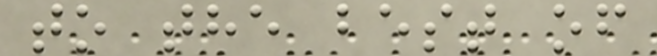to the best of
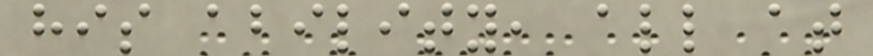his ability, all at
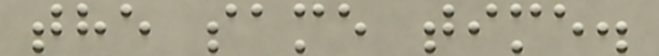the same time.
